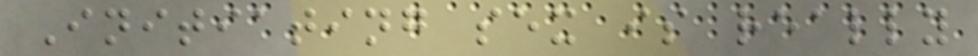Initiating sex is really
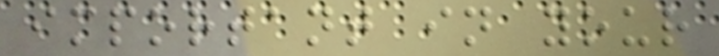important in your
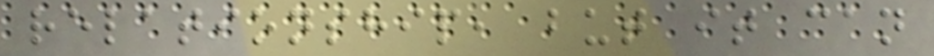relationship, but it can
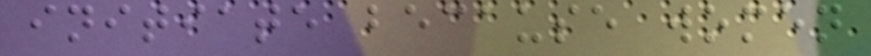initiate because women
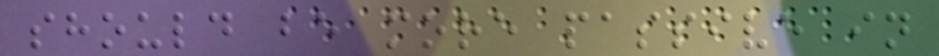should be more passive in
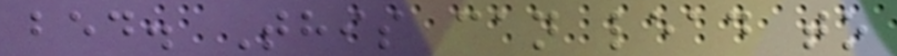bed. This can lead to
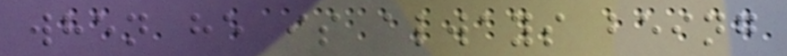when he is always being
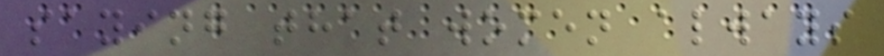saying that women always
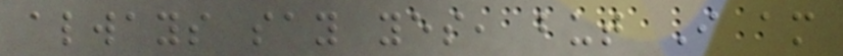always say yes, but I am
